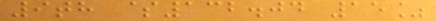9th $132.04 15%
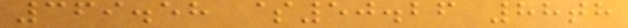369.58 $50.26 88th
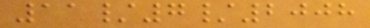11/7/2008
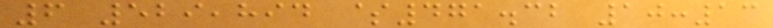6 529,894 $471.32 10:13
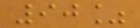90%
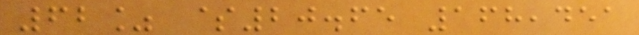62% $20.65 168,451
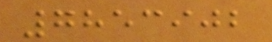7853902
